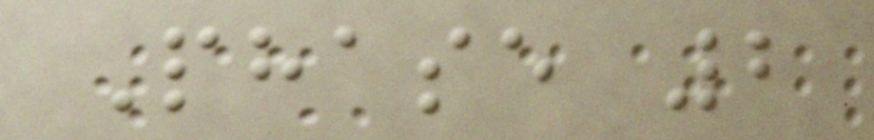Phase 2
